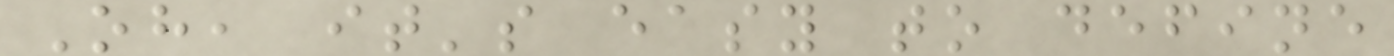Oh, it's easy to define
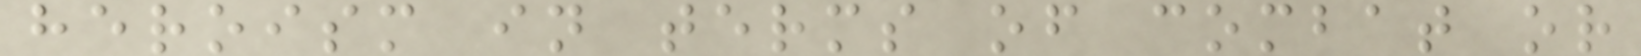heroism in terms of combat or
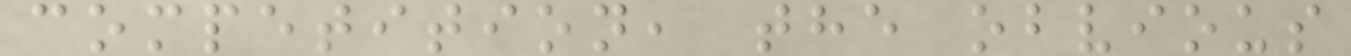competition, the obvious
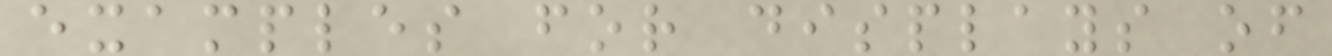examples for displays of
